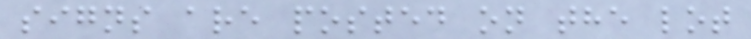signs are posted on the lot
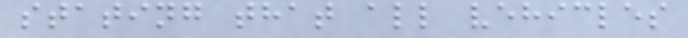stating that all vehicles
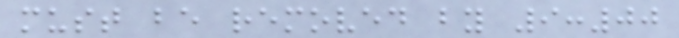must be removed by 9:00
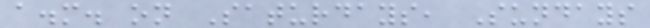a.m. on Saturdays, Sundays
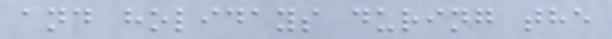and holidays during the
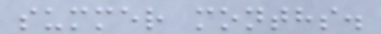summer months.
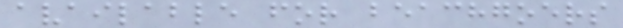available for beachgoers
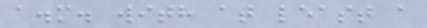a.m. with at least a
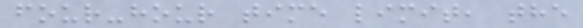four-hour time limit, the
